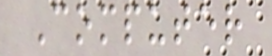Computer
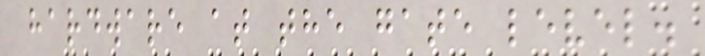hardware at the gate level.
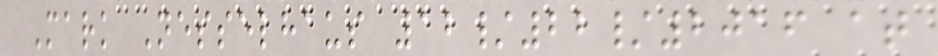Mark Nesselhaus 12/22/2016 at
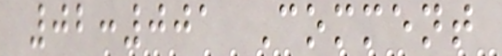02:001 Comment
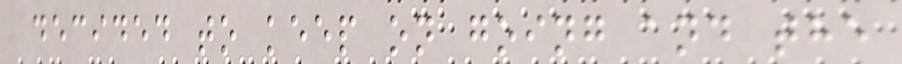decided to keep on going and the
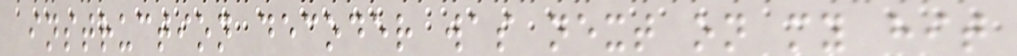instruction decoder was next on my hit
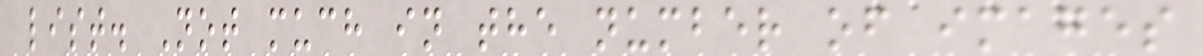list. Not much in the number of images
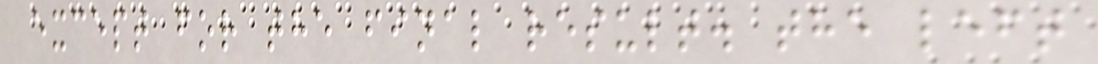except for the final result. the left
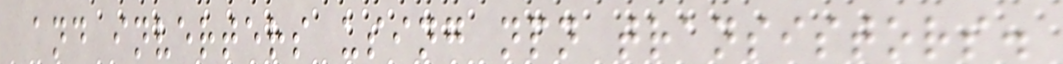and inverters using npn transistors.
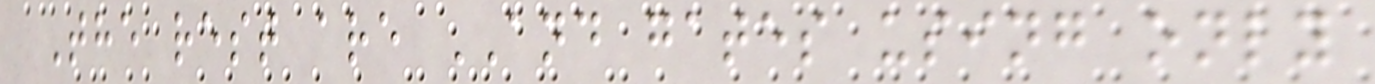The rest are AND gates using only
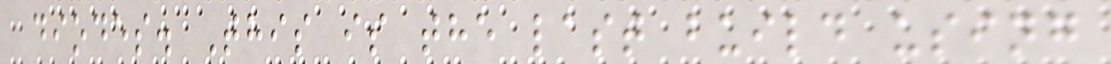diodes. This is the last build using
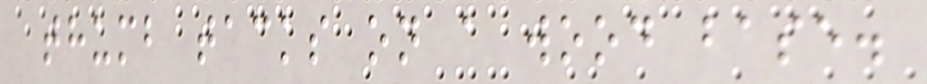thumb tacks on a wood base.
